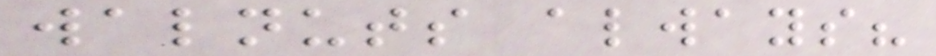walnuts always?
